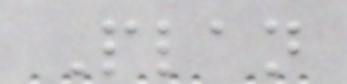Plan
